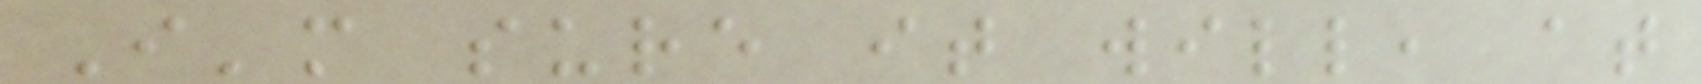I'm sure it will, at
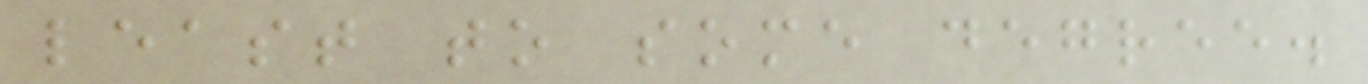least to some degree.
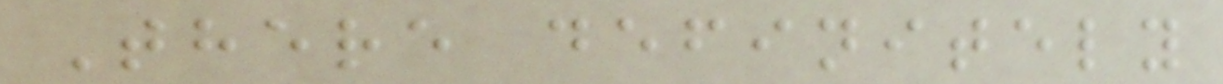There definitely
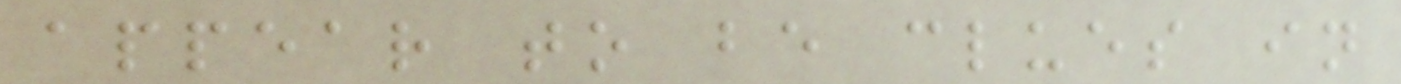appear to be clues in
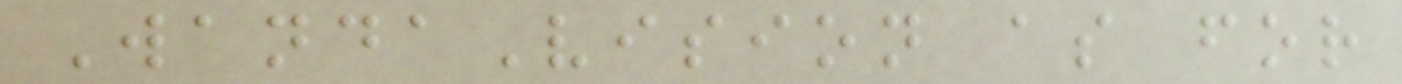WandaVision as for
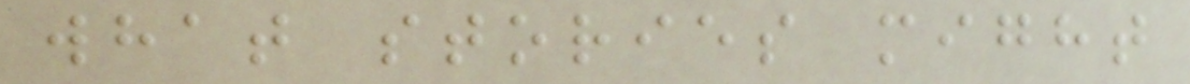what stories might
